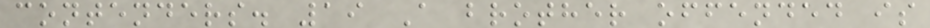contenders. 19 A brother offended is
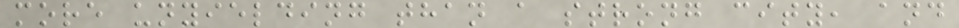more unyielding than a strong city, and
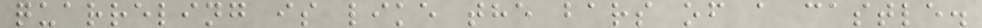quarreling is like the bars of a castle.
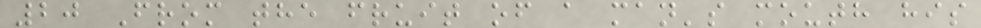20 From the fruit of a man's mouth his
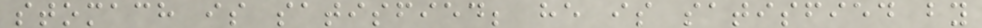stomach is satisfied; he is satisfied by
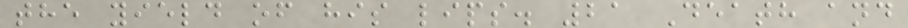the yield of his lips. 21 Death and
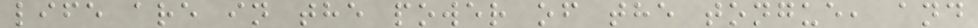life are in the power of the tongue, and
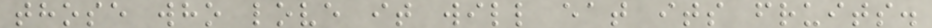those who love it will eat its fruits.
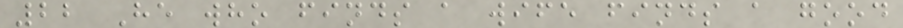22 He who finds a wife finds a good
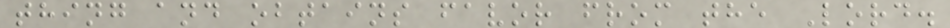thing and obtains favor from the Lord.
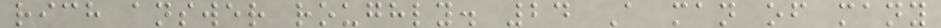rich answer roughly. 24 A man of many
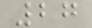27
